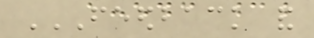FEEDBACK AND
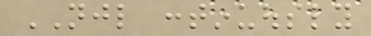NJL continuously
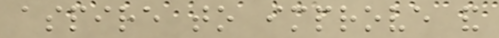aspire to improve and
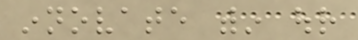innovate within our
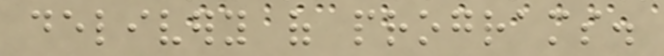delivery of programs.
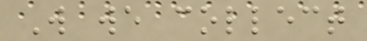Will we collect
